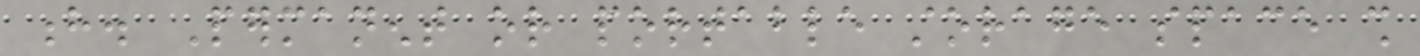h. Permanent or portable storage space shall
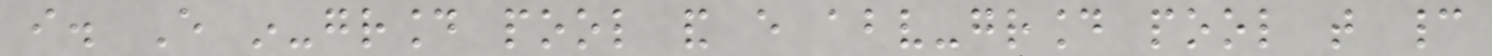i. Every in-ground pool and every above-ground pool that cannot
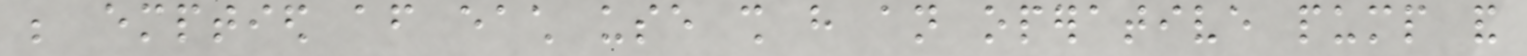be emptied after each use shall have an operative pump and
